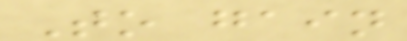To gain
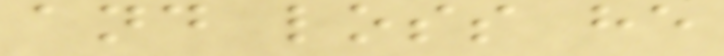and loss he
